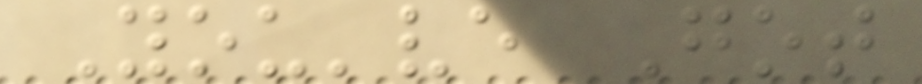You've Got
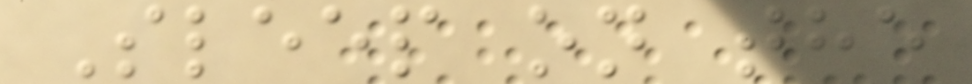Sleep on the
